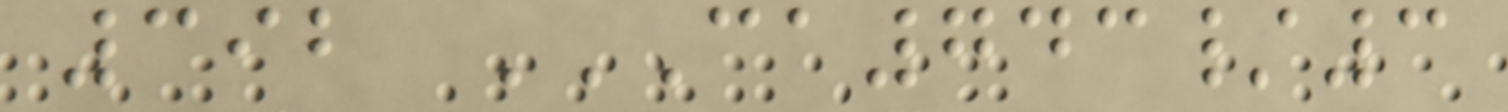392 CA743/3
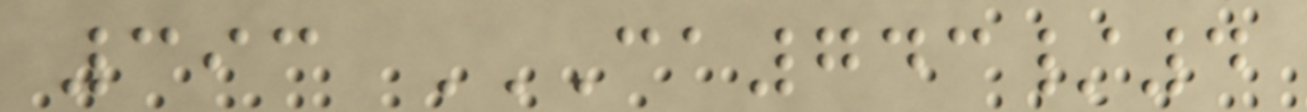393 CA743/4
